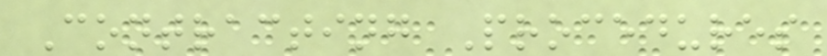Contracting Procedures
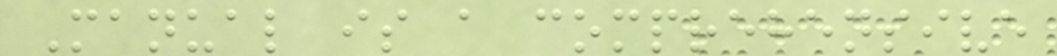Manual is a comprehensive
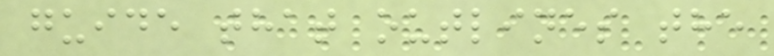guide that outlines the
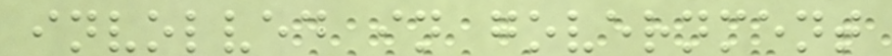involved in government
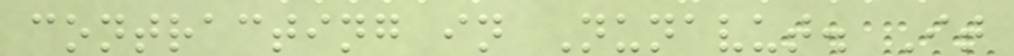contracting in Nunavut. It
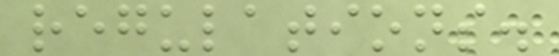regulations.
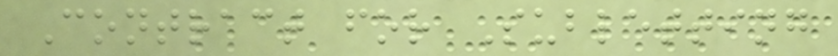Contract for Subletting
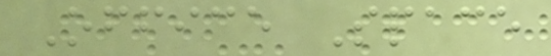Office Space
